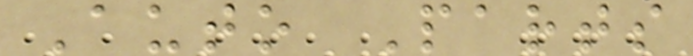Auto Parts
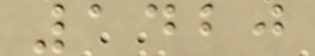1420
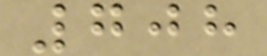708
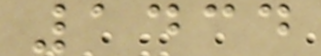1434
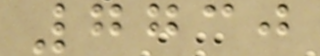7730
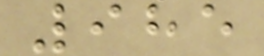985
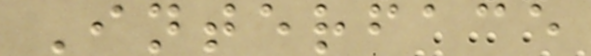Interface
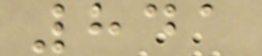841
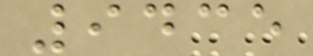9435
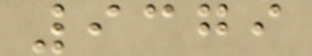9379
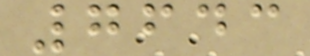7643
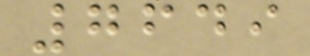7649
